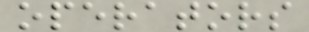operators
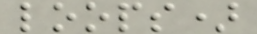loops)
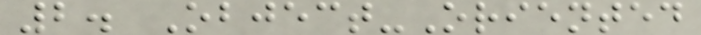2. Object-Oriented
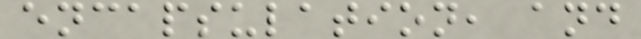encapsulation, and
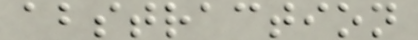abstraction
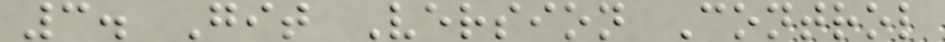3. Git Version Control
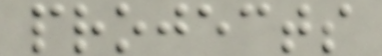projects
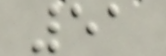51
